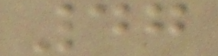47
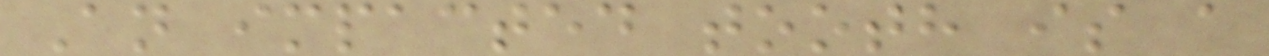An impacted tooth is a
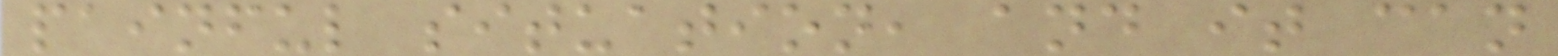painful situation, and it can
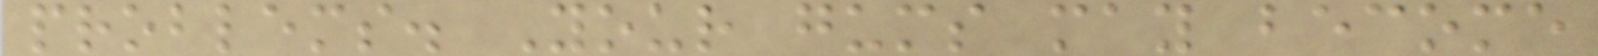problems. Your gums may become
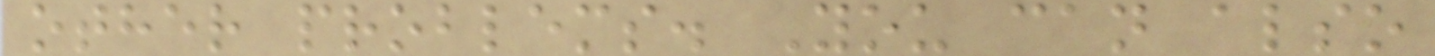other problems. You can also
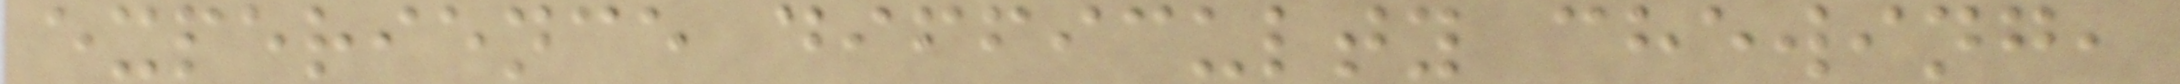experience difficulty chewing,
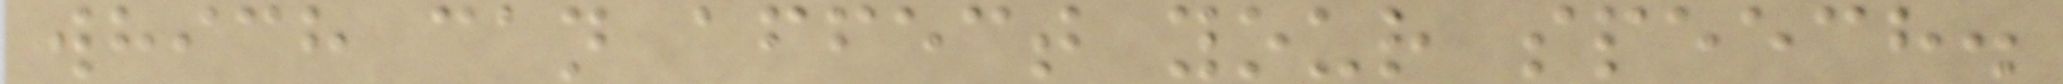which can affect your speech.
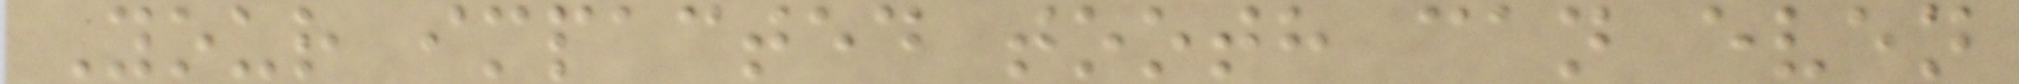Your impacted tooth can even
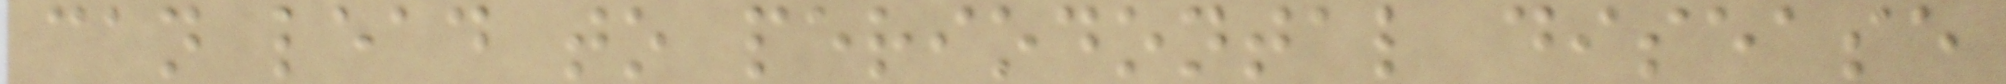can lead to periodontal disease
